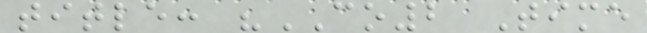title: "CO2 Time
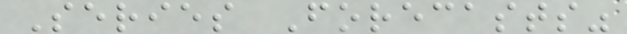Series Forecasts"
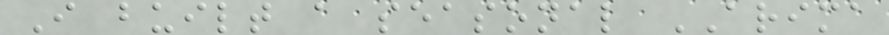I built a seasonal ARIMA
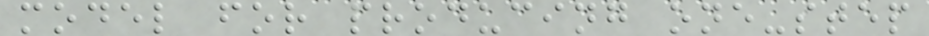model for producing one-step
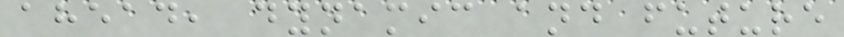ahead, dynamic and future
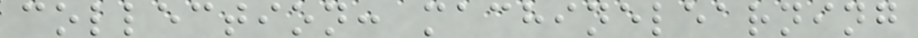collection: machinelearning
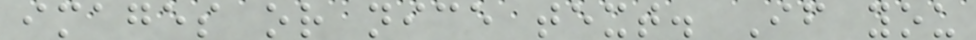images or nice text. If you
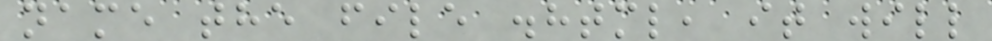name the file .html, it will
